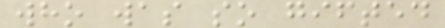who was so gifted
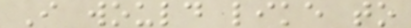I would like to
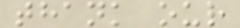thank our
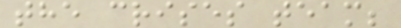the crises team;
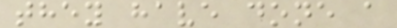they have done a
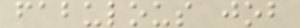fabulous job
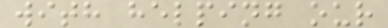with helping our
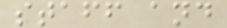staff and
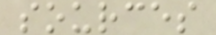sources
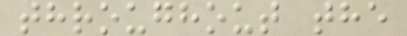throughout the
